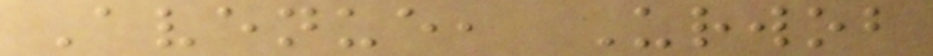Avenue, Urwob
